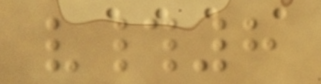v#8
